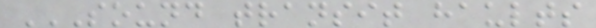SOUND TRANSIT HAULTS
